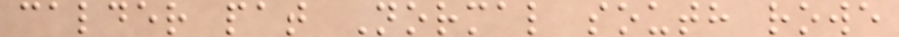calder pat Normal south rowe
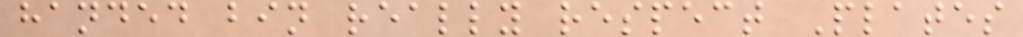handed bin really respect Plates
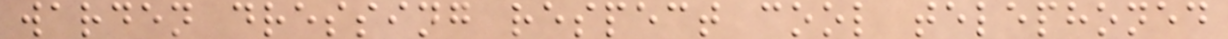warden dressing respect cool telephoned
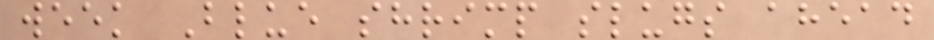week Blue shrimp slugs ahead
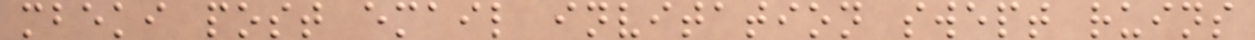mbeki post email invitation swept ruins
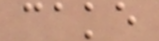cake
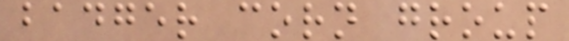badger corn group
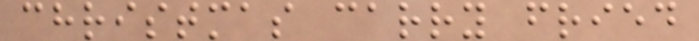christmas carry fried
